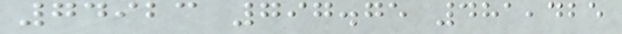74923 797.75 481,425
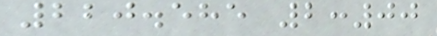220.585 2:00
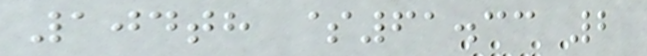104th $61.33 2
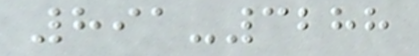891-3288
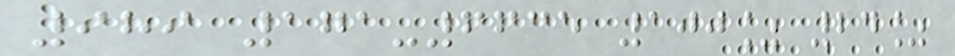989 171-6635 100% 24%
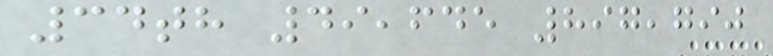34th 49,645 897,790
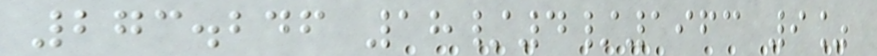273.246 18/4/1963 9%
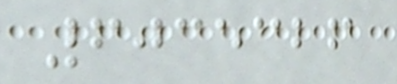6035326
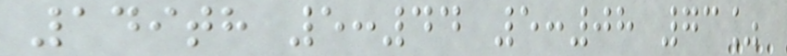149th 5:44 5:08 73%
